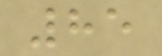85
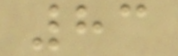83
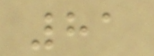81
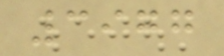3977
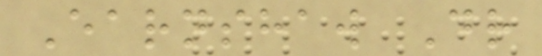Earnshaw Dr
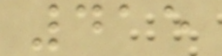415
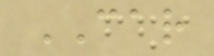CAR
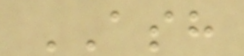ASH
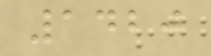1420
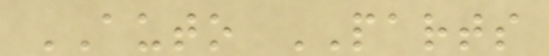AUTO PARTS
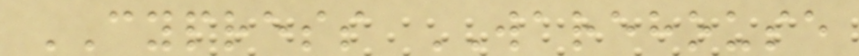CYPRESS WAREHOUSE
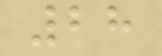28
